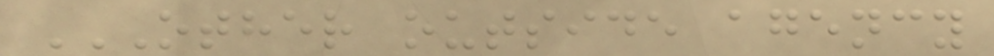OTHER OUTSIDE AGENCY
